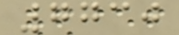7730
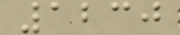1230
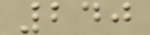240
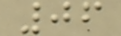06
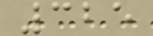325
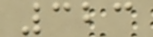323
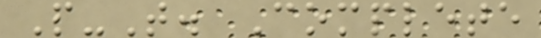P-T. Complete
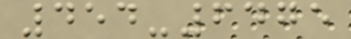454-6475
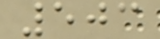503
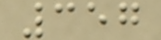357
